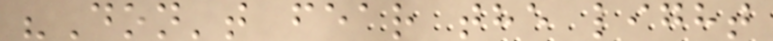"Don't fear the light
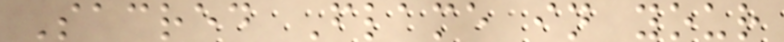Sacred Flame in your
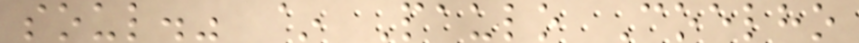soul." ~ Paulo Coelho
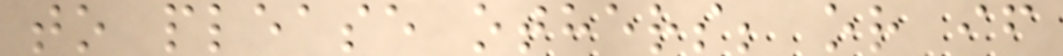to please others; or if
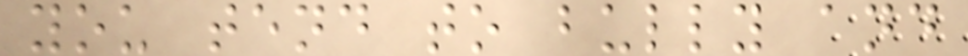you tend to bully and
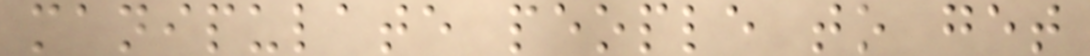manipulate people to get
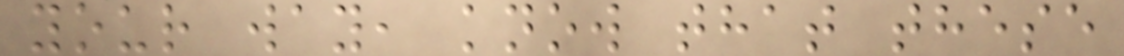your way, know that these
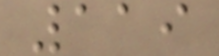119
